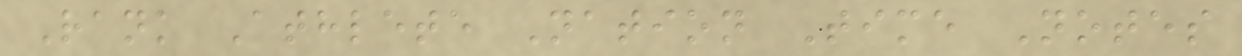Rank Athlete Nation Time Notes
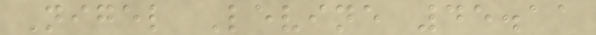Nigel Levine 45.11
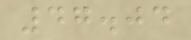47.04
